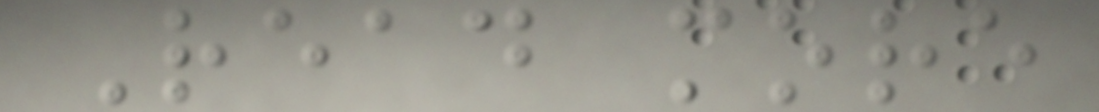Read more
